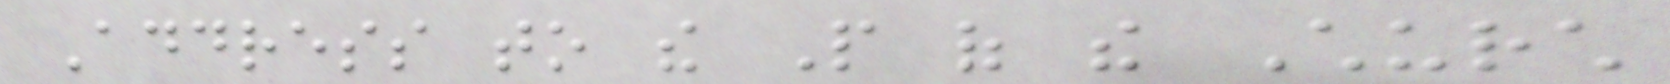Address to the People of the Church
